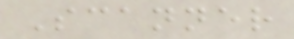Scanner
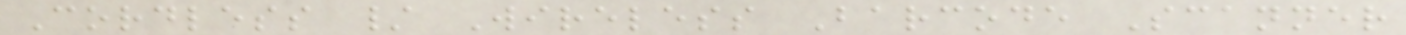Cordless / Wireless Barcode Scanner
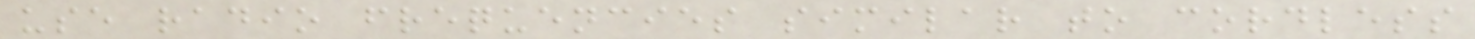use radio frequencies similar to cordless
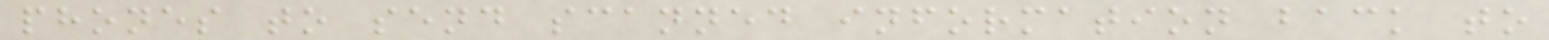phones to send scanned information back to
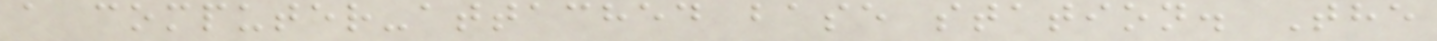a computer-attached base station. The
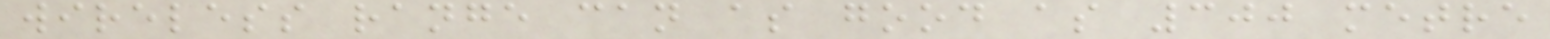wireless range can as good as 300 metre
